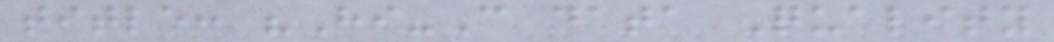title: "Hi-C data Quality
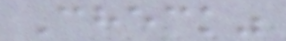Check"
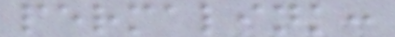permalink:
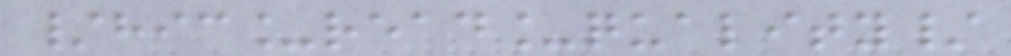/hic_read_quality/
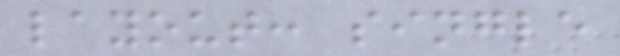layout: single
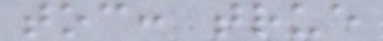toc: true
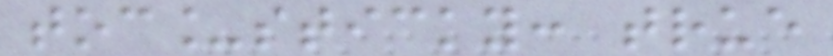toc_sticky: true
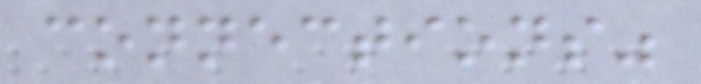connections"
